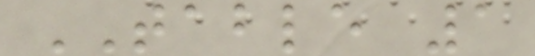TABLE 1
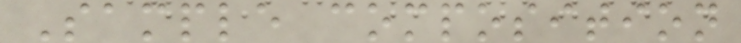Sample composition
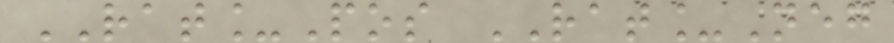RAT_Pos RAT_Neg
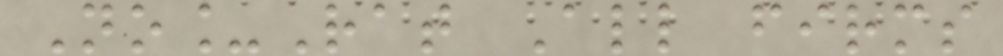No_Rat All firms
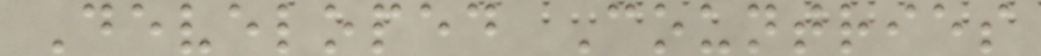Developed Countries
